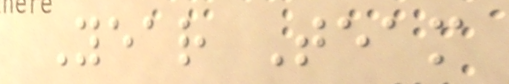Year Team
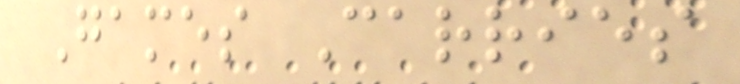Games Carries
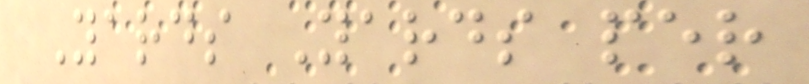Yards Yards per
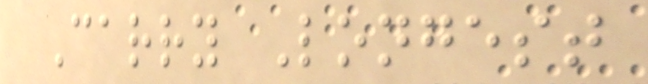Carry Longest
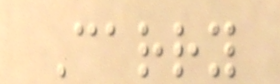Carry
